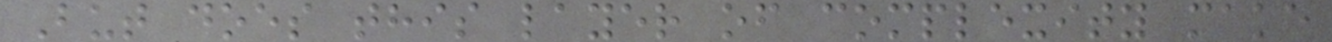But does this layer of complexity make
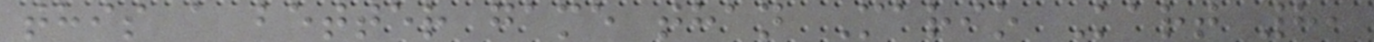this a better game than Mario Kart 8,
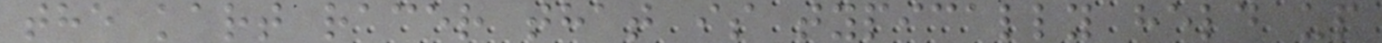the kart racer that is typically held up
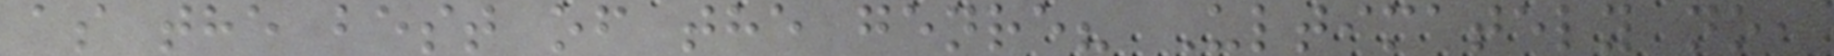as the best of the genre? Ultimately no,
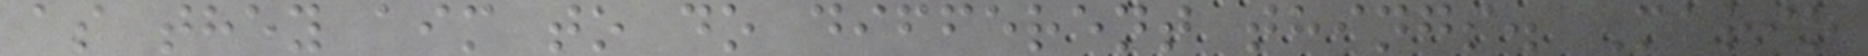as they aim to do different things. Mario
